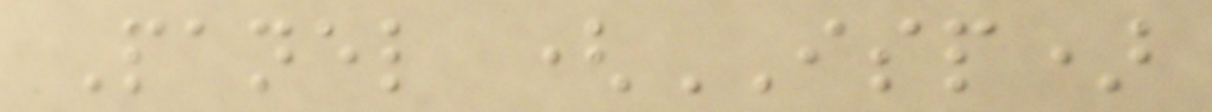Panel (ISP)
